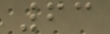63
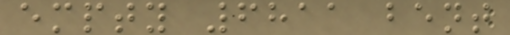empty 6811 bent
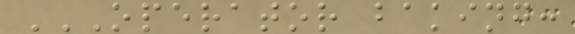OPERATOR BAKING:
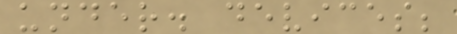under. devices;
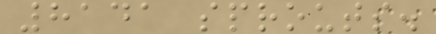8141 sprouts.
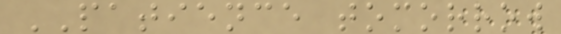PATIENCE tomorrow
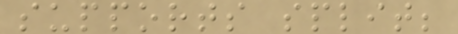supports split;
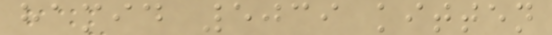hamid 5039 kitten
